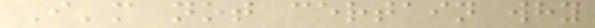I'm not certain why
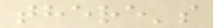there's
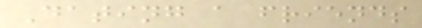Dating a friends
